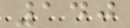140
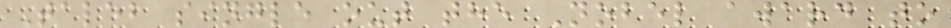Taleb single out the Nobel award to
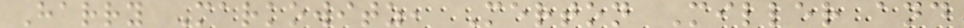Harry Markowitz, Merton Miller and
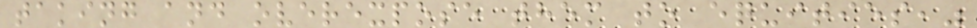taking and overexpose them to equities,"
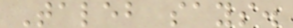Taleb says.
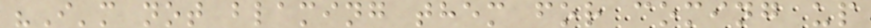"I'm not blaming them for coming up
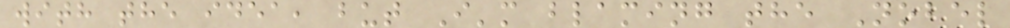with the idea, but I'm blaming the Nobel
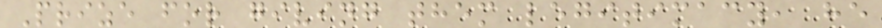Prize for giving them legitimacy, he
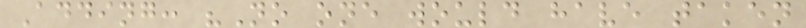Adding: "No one would have taken
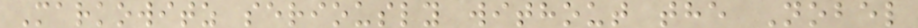Markowitz seriously without the Nobel
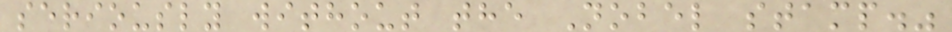seriously without the Nobel stamp."
